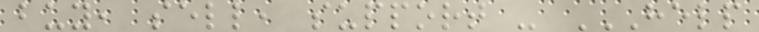buy, sell, support - HELP
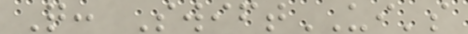Q: SwiftUI's
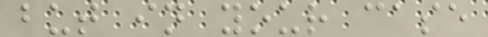but in your case
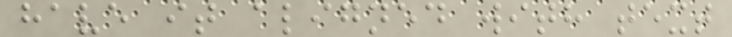have it aligned with text
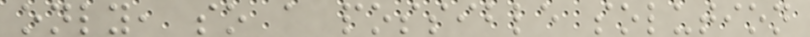only, so a possible solution
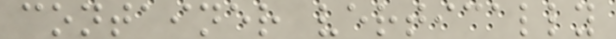container vertically
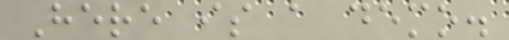Here is a demo.
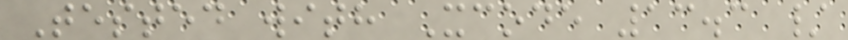Tested with Xcode 13.3 /
